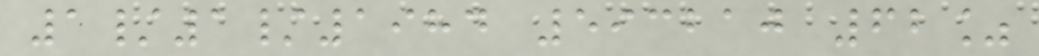1/1/1984 593210 62%
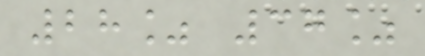28% 37%
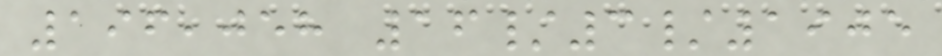196,058 16/3/1905
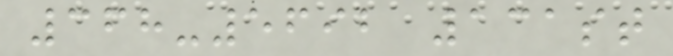368-5692 131st
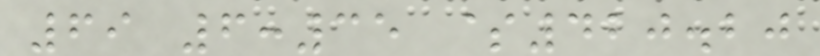69 6:35 $420.20
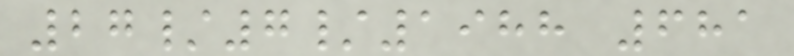27/7/1988 681
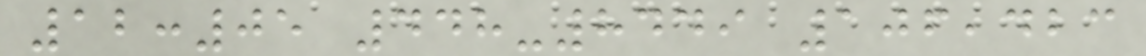12:05 448-8449 106,423
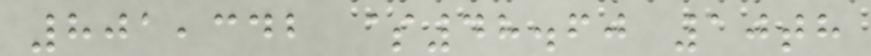801,342 $48.60 10th
